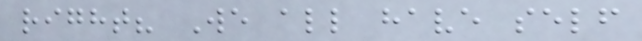right? We all have self
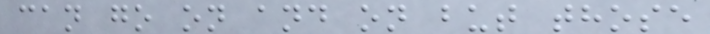can go on and on but those
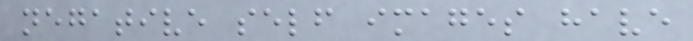negative self images have
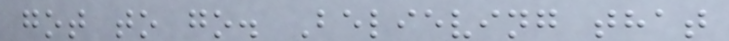got to go. Believing that
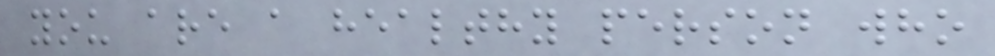you are a healthy person who
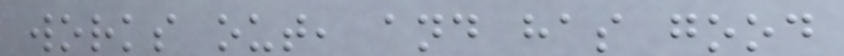works out, and has good
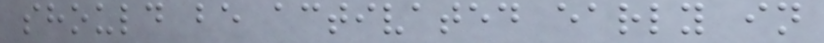should be activated early in
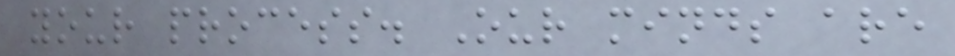your process. Our minds are
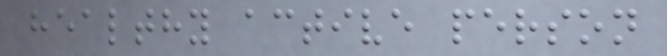healthy active person
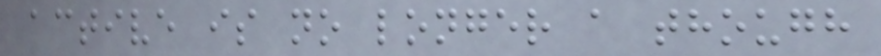active is no longer a though
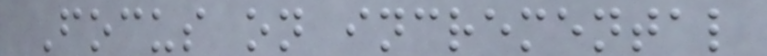Focus on incremental
